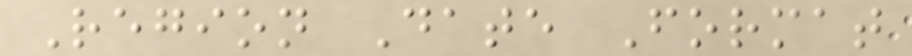Region Date Format
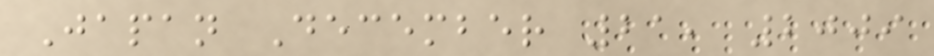Japan December 21, 2009
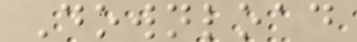Download
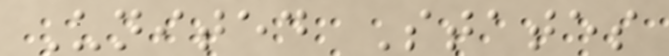United States
